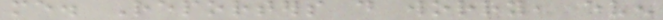me. Reporters do worry, even
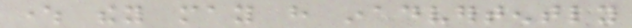where they may have inadvertently
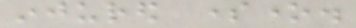injured someone.
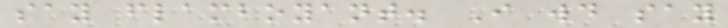say flamboyant. I would say
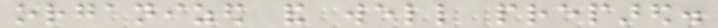organized and well prepared.
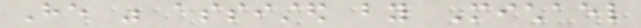He was assisted by Michael
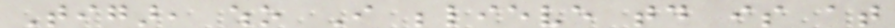Tigar, who I believe today is at
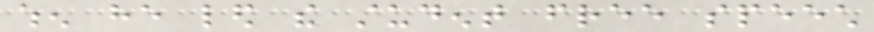when he led the student free speech
